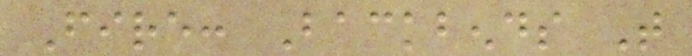Fire: Backbends That
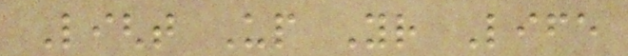Light Up Your Life
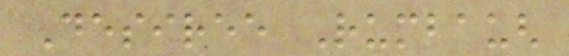Desiree Rumbaugh
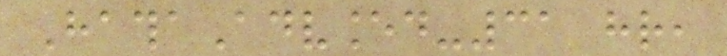HathaAdvanced-31 hr,
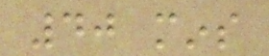40 mins
